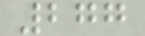277
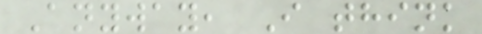Anyway, I think
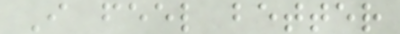I feel better
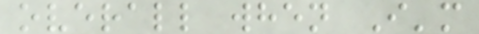overall when I'm
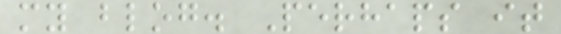my blog. Perhaps it
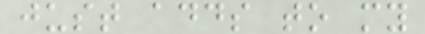just adds to my
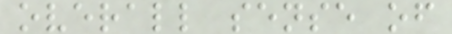overall sense of
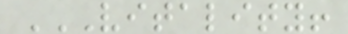VITALITY!
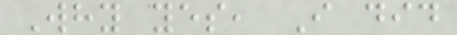Why yes, I did
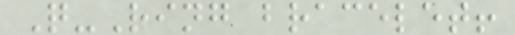Q-Ring bracelet!
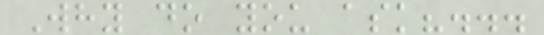Why do you ask?...
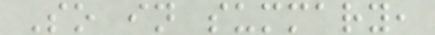So in summary,
